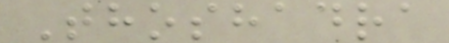Thoshadra
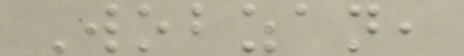Wobzan,
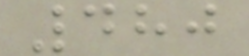480
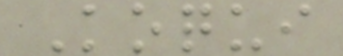Koqui
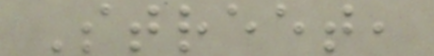Street,
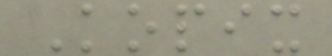Kopix
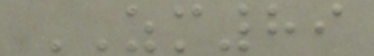ZM89
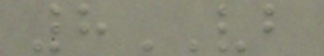8VB
